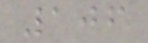106
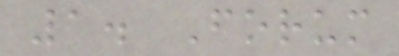1. Forum
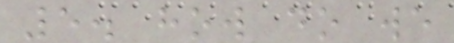5. how do we
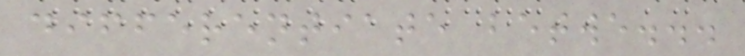differentiate betwe...
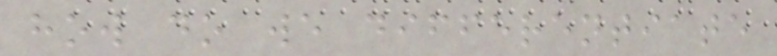how do we differentiate
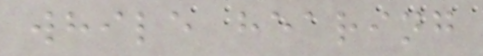while hearing
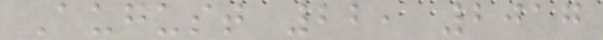August 22, 2017
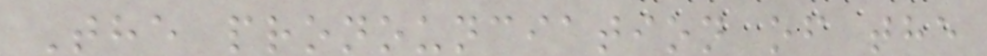The pronounciation of the
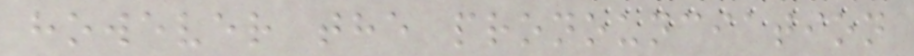however the pronounciation
